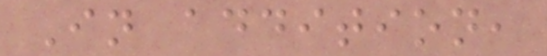In addition,
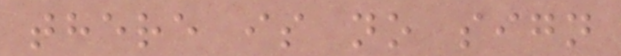there is no sign
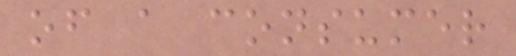of a consumer
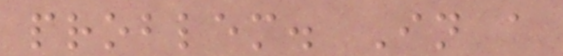problem. In a
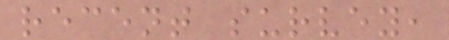recent survey,
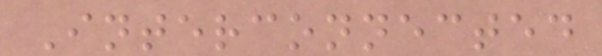Interconnected
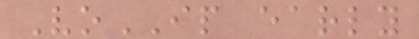VoIP early
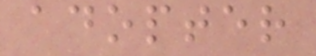adopter
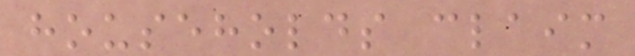households claim
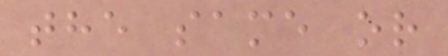the same or
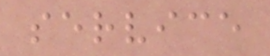service
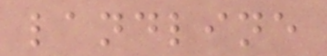landline
